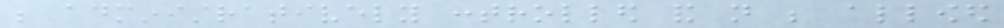be administratively controlled and not be allowed
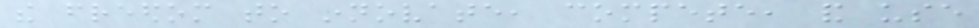the freedom to innovate, compete, and use
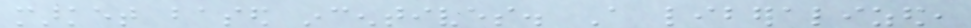market based incentives. A liberalized,
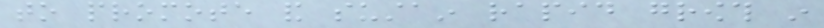to promote and sustain rapid growth in
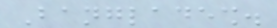Bangladesh.
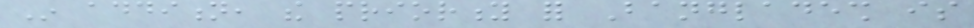In addition, the priority for Bangladesh is
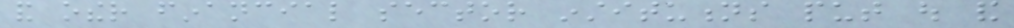and other financial sector institutions put out and
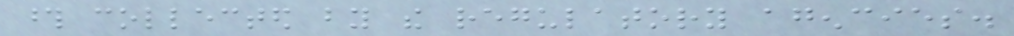those collected by the regulatory agencies.
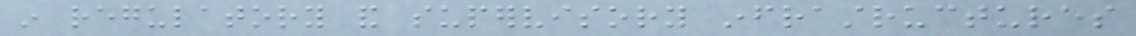in regulatory and supervisory infrastructures
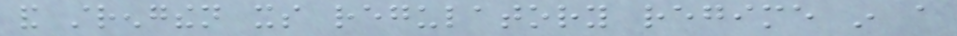and strengthen its regulatory regime in a
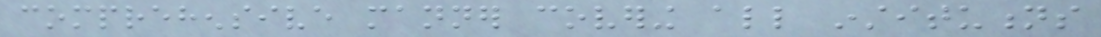comprehensive manner covering all institutions
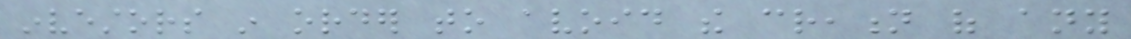investors in order to avoid the creation of any
